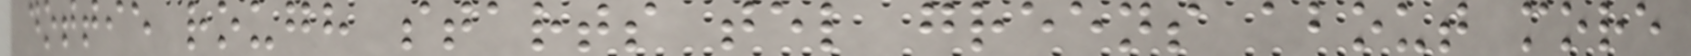dottie rough starts tel greens about more
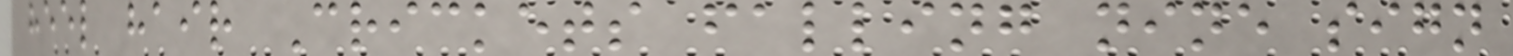heel hair Crickets falling nine sign
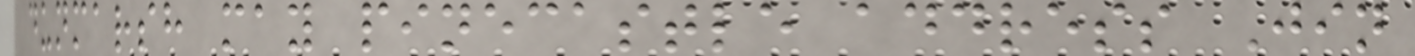dunmarsh may pinecastle address Jin
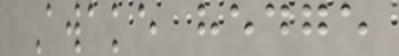Awake hedge
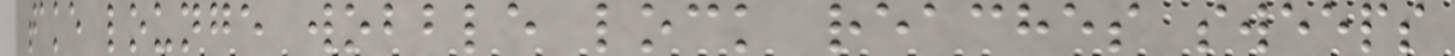take lounge wobble lock reaches sweeps
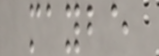maybe
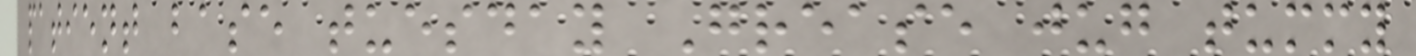patient base tuesday Grease jug tummy
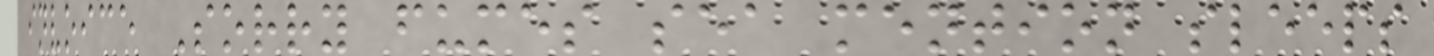invoice Sorry fumes sea mention sleeps
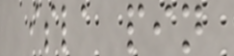isla pin
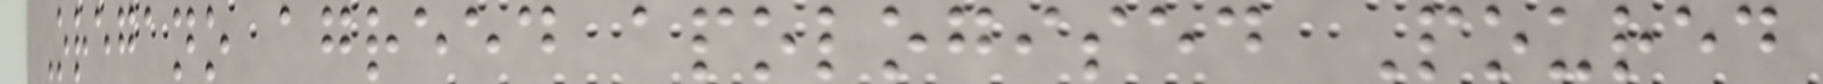Oregano agreed apologised Poured
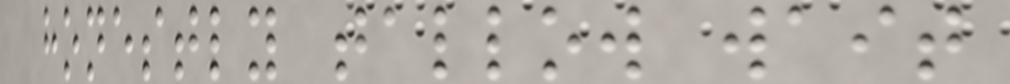honestly tallow wait
